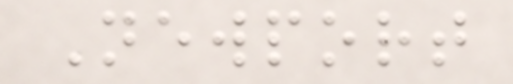Newport
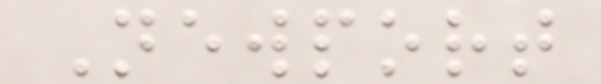Newport
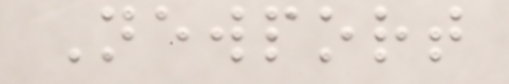Newport
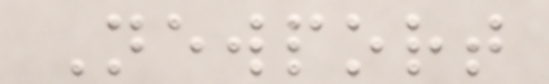Newport
